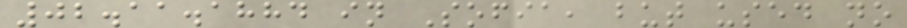02.11.1884 in Sofia, but used no
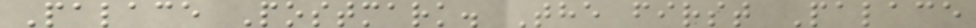Palace Postmark. The first Palace
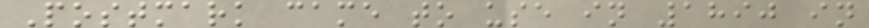Postmark came to use in 1890 in
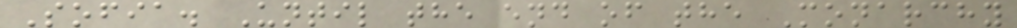Sofia. Until the end of the Monarchy
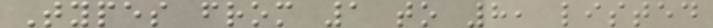Types from 1 to 8, listed
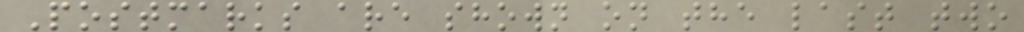Postmarks are shown on the last two
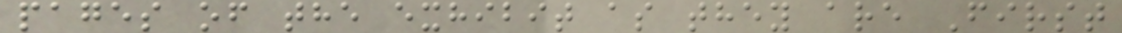pages of the exhibit as they are First
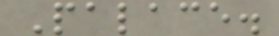Palace.
